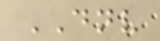DNV
